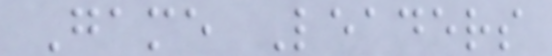Game Leaders
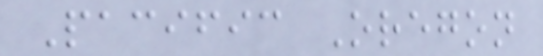Pacific Oregon
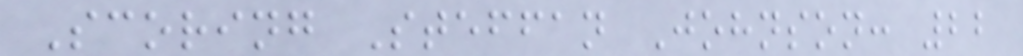Scoring Steffan Johnson: 22
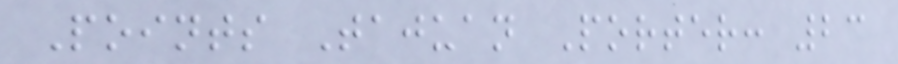Points Tajuan Porter: 23
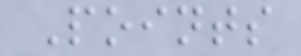Points
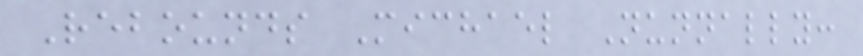Rebounds Michael Nunnally:
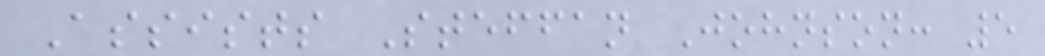Assists Steffan Johnson: 5
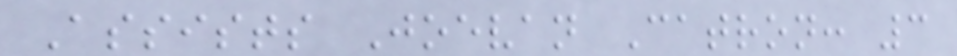Assists Joevan Catron: 3
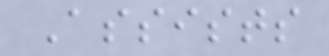Assists
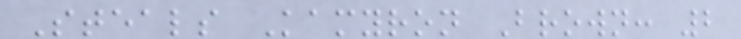Steals Kamyron Brown: 2
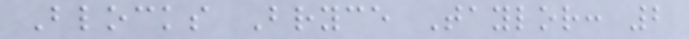Blocks Bryce Taylor: 2
